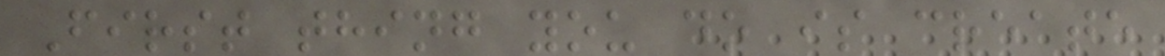First thing you do is create
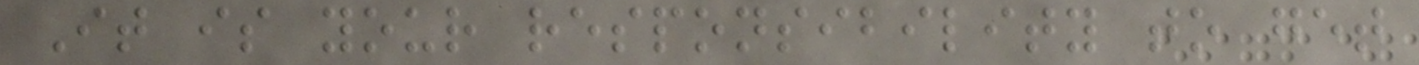It is your responsibility to get
